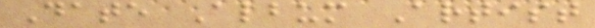Date Album Artist
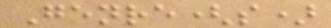Genre(s)
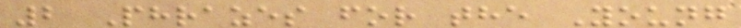2 Phrazes for the Young
